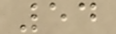54
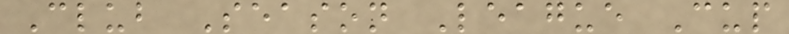Club Season League Cup
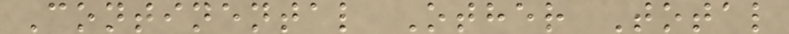Continental Other Total
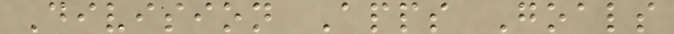Division Apps Goals
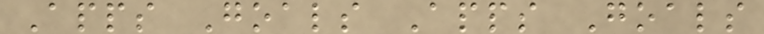Apps Goals Apps Goals
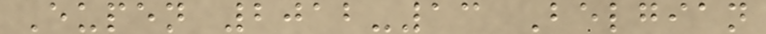Eupen 2012-13 Belgian
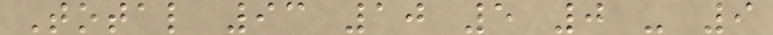Total 93 10 5 0 - 9
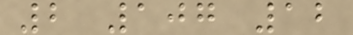2 107 12
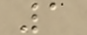1
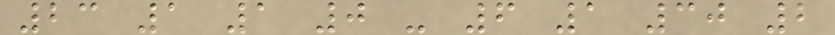23 1 1 0 - 6 1 30 2
